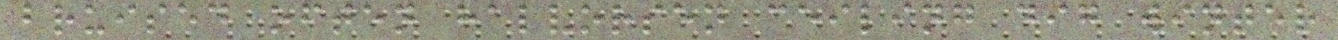bruised often halvorsen ceiling dig winter
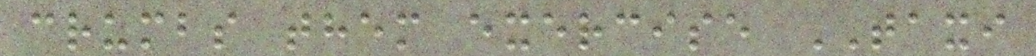crumbs them exercise TAXI
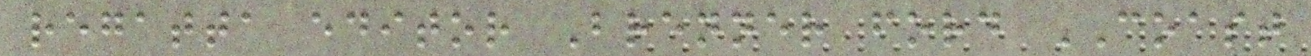regatta editor Brenner ford COAST
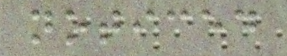noticed
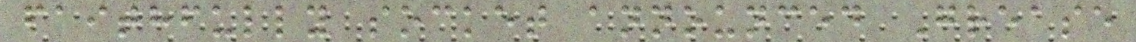faithfully socket announced Grease
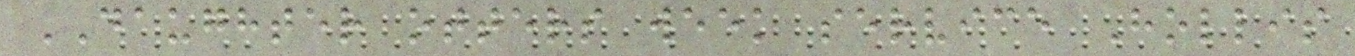DAUGHTER otters week service Hollis
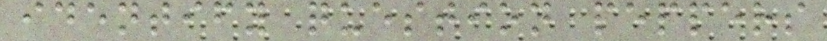identify question peppers
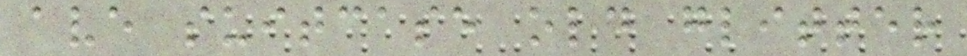ave suitcase old glitter
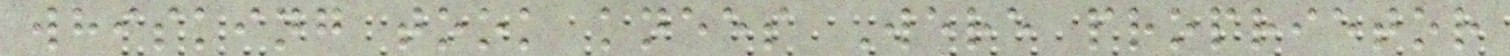whisking took knees Were proprietor
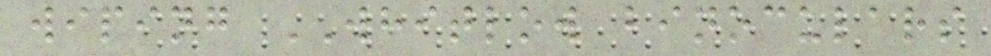wiping WHITLOW binoculars
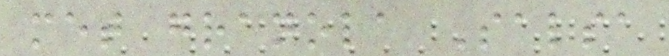met granola Salsa
